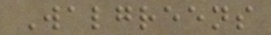Walgreens
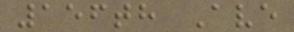156th Ave
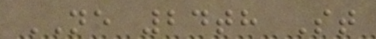NE 24th St
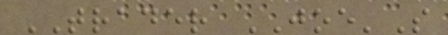TRADER JOE'S
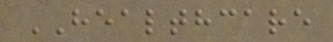HEALTHCARE
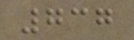737
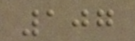107
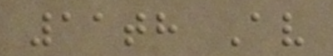11th Av
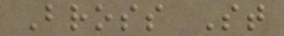Bross St
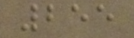255
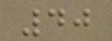40
